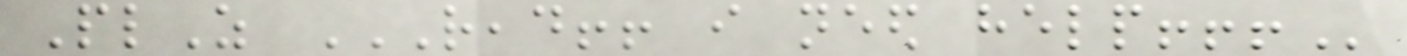PlZ READ!! I NEED HELP!!!
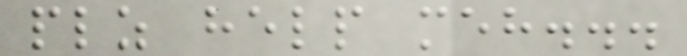plz help meh...
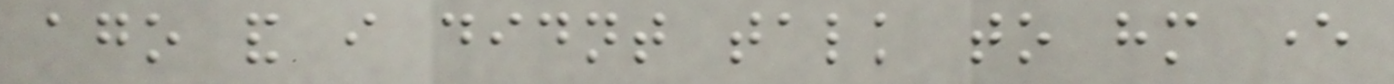ago and i didnt talk to him ever
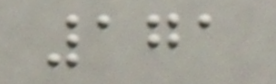171
